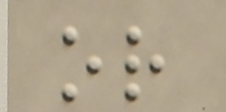or
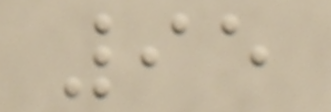95
